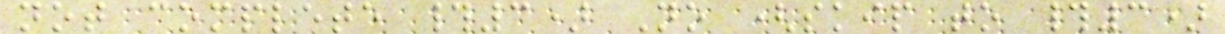not complete #3) No (skip to #3)
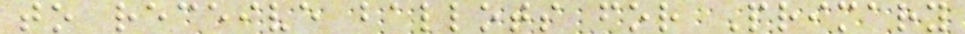to receive ballots for Primary
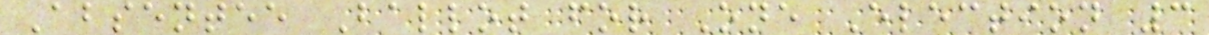Absentee Ballot for One Election 3
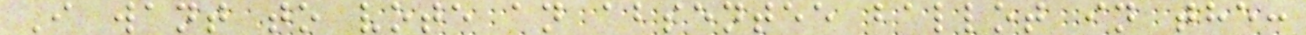I want to vote an absentee ballot in the:
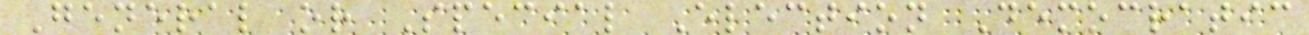General or Special Election Democratic
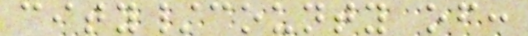city/county of:
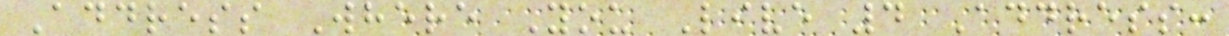Address Where You Live 4 Address:
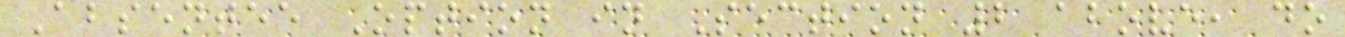Absentee Option in Section 2 above, do
